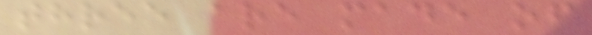three are made of
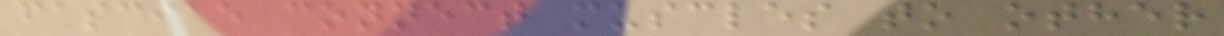fasciae connect muscles to other
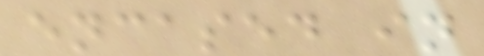encased in
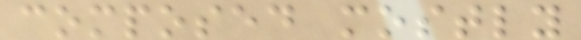composed mostly
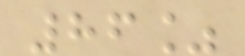86%
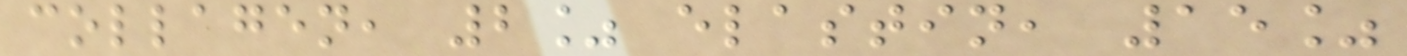collagen, 2% elastin, 15%
